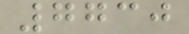7730
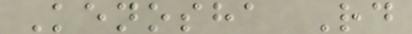Kenosha Rd
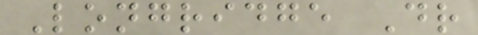Longridge Dr
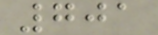701
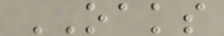OAKS
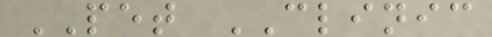PET CLINIC
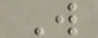W
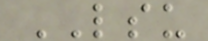LSU
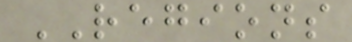REGIONS
